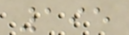195
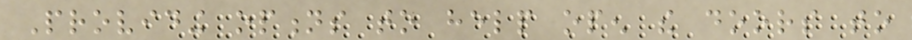Providing options to help open the doors to
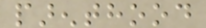parenthood
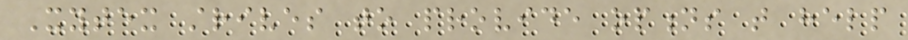Xytex strives to provide options that help
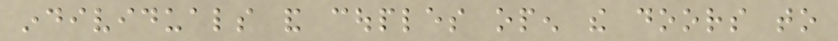individuals and couples open the doors to
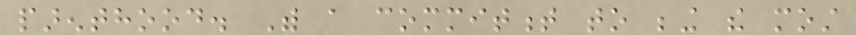parenthood. With a commitment to being the most
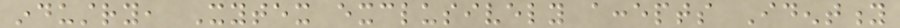industry, Xytex exclusively accepts Identity
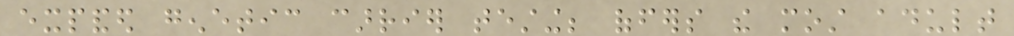expanded genetic carrier testing; offers the most adult
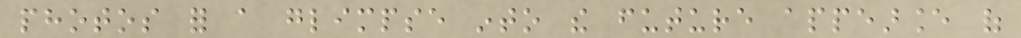photos for a glimpse into the future appearance of
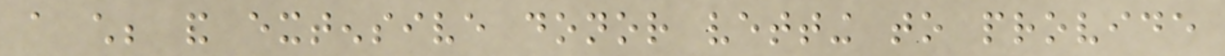a child; and extensive donor vetting to provide
